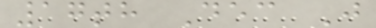17th Dec J
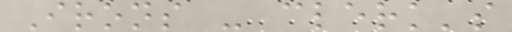Irons - clerk's
